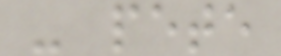- pete
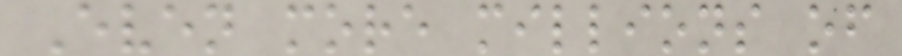Even more millions of
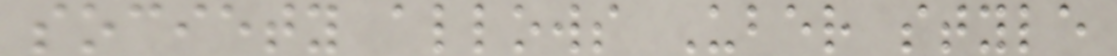society allows Uber style
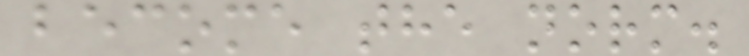become the norm.
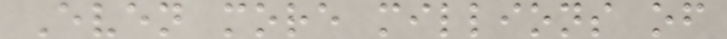Even more millions of
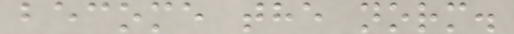become the norm.
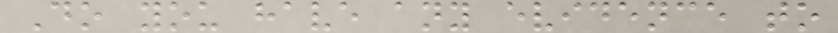Do you have any evidence to
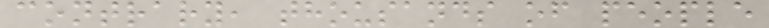contrary, thousands of people
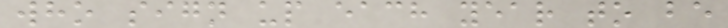who sign up each year to be
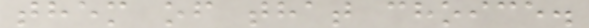them of that choice.
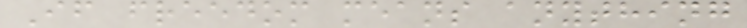If freedom means anything
